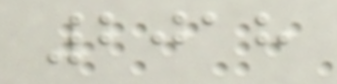2018
